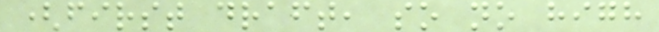(first draft, so no high
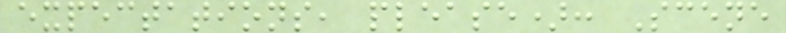expectations, please): Scene
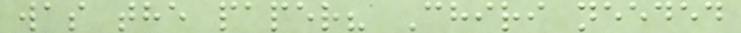was the paper? Chiri needed
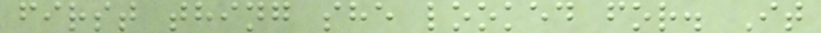first thing she looked for. It
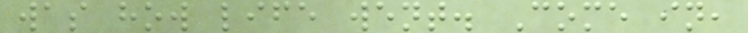was how life went. Come in,
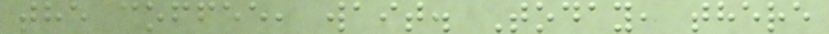the coffee, wait. Today, there
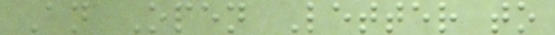An Open Letter to
